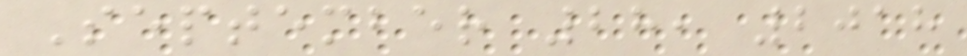September 28, 2018
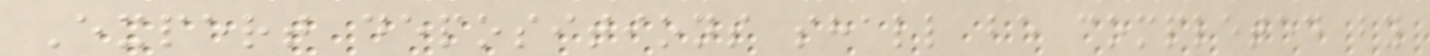Expert depositions shall be completed by
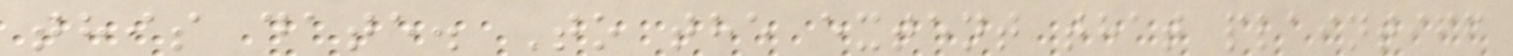this date. To the extent that plaintiff
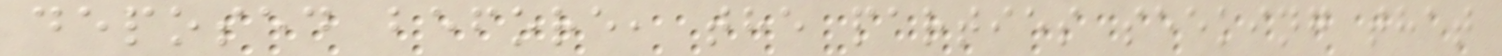deposed before, the parties seeking that
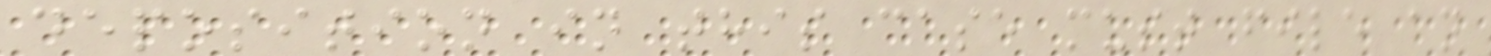deposition in this case must file an
